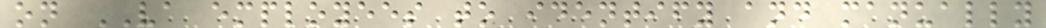on VA employees to identify and manually
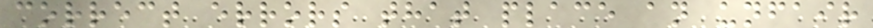correct errors that place an unfair
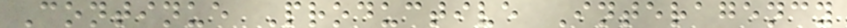Continue Productive Interagency
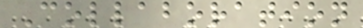Collaboration
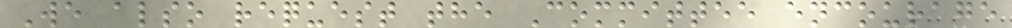We also request the Committee encourage
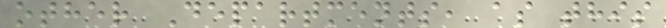other Departments, as this
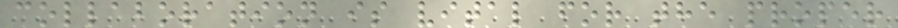collaboration is vital for the proper
